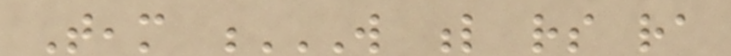Team W L RS RA
